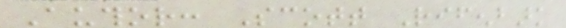Author: Scott Rifenbark
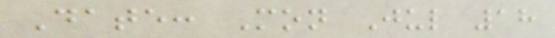Date: Mon Jul 18
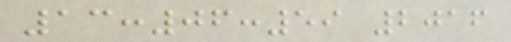13:06:59 2016
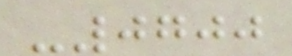-0700
